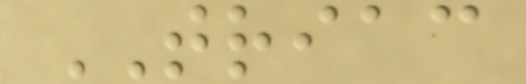TRIAC
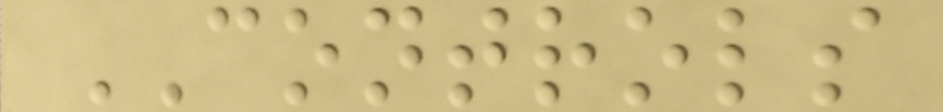CONTROLS
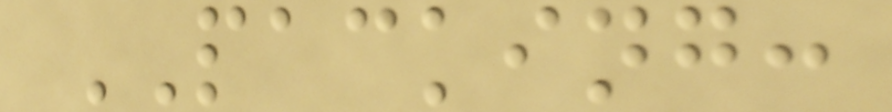PACKING:
